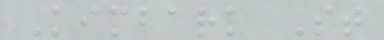Kimbark St
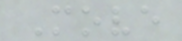Move
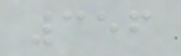356
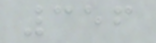356
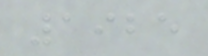1925
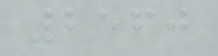2560
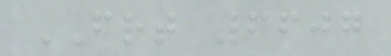FRT 6607
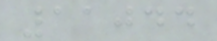11044
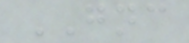GNC
